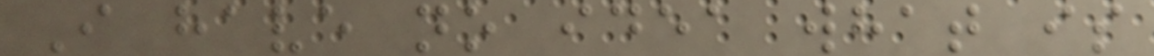I have no idea what is
